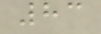83
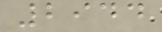2944
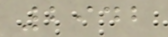2942
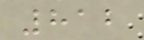812
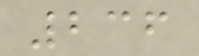236
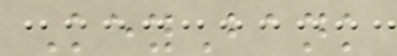KeyBank
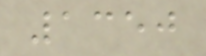1350
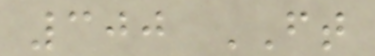300 FT
